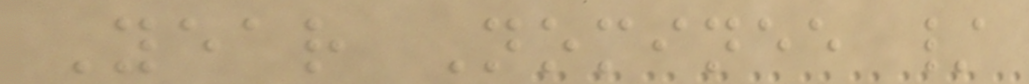Year Nominee /
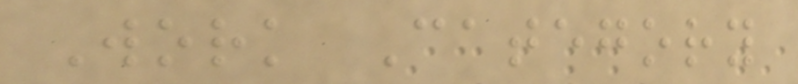Work Category
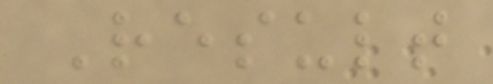Result
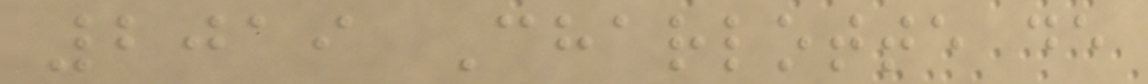2019 Charlotte de
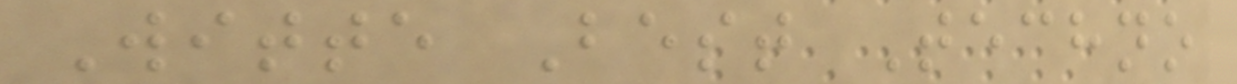Witte Best Techno
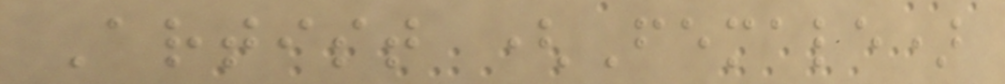Artist (Female)
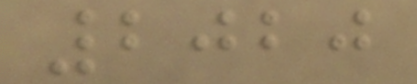2020
